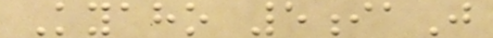Kyaho 5iaJ
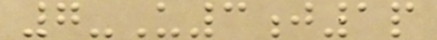7-U3j1p
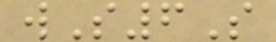wS6S
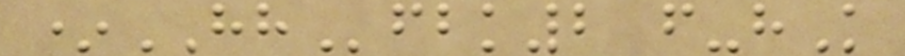*HHfbk2 f-hK
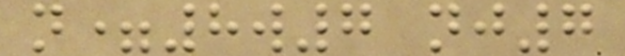n=8w7 nj7
